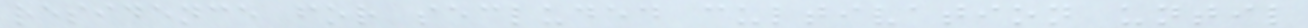residence for secluded cultivation until
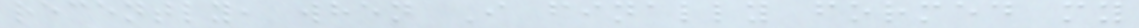recently, when I finally formed my
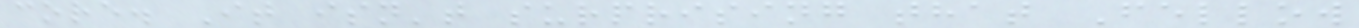core. It isn't surprising that Fellow
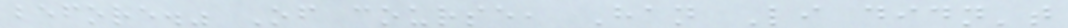before." Of course, Han Li didn't
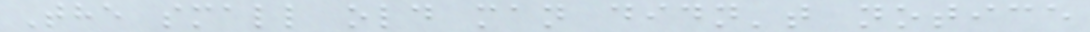The small old man didn't notice
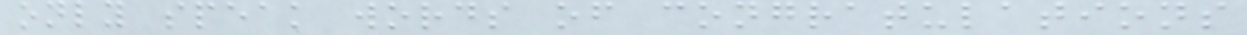only speak words of congratulations
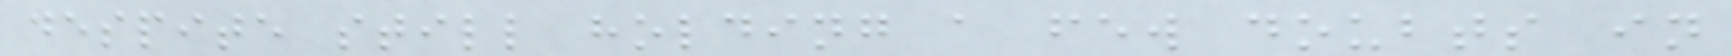despite still holding a few doubts in
